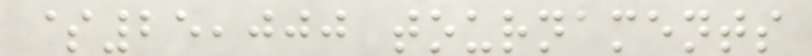$25,000 tournaments
